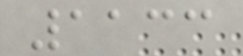1133
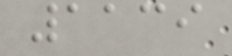1139
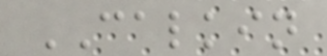CALKIN
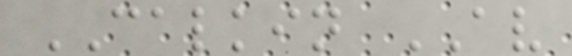CALKIN AV
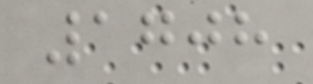1708
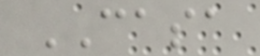CASA
